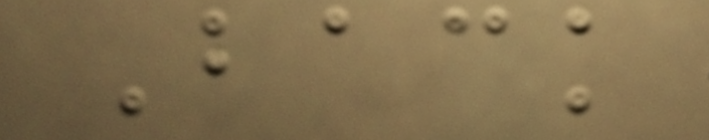Back
